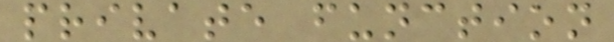private function
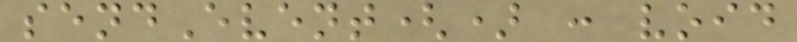sendEvent() : void
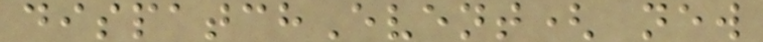dispatchEvent( new
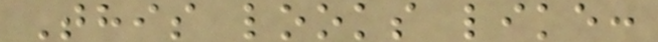This looks like:
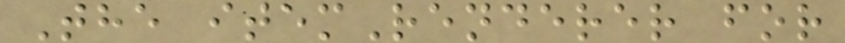The itemRenderer for
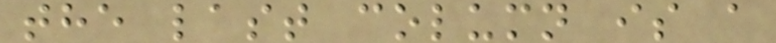the last column is a
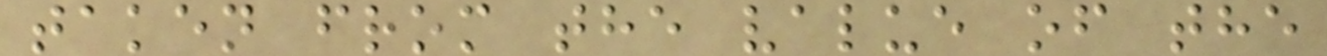taken from the value of the
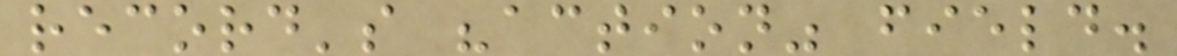record's "action" field.
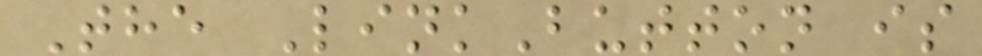The LinkButton is
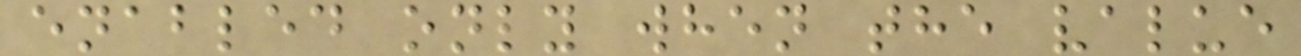enabled only when the value
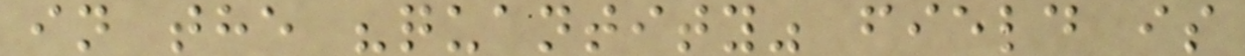in the "quantity" field is
